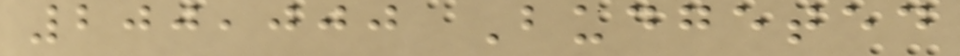200,000 Budgeted
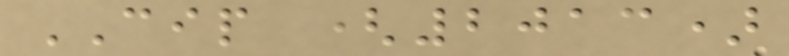CIP (2013)
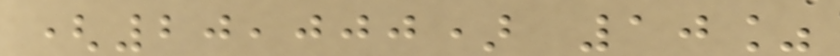(20,000) 10%
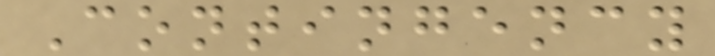Contingency
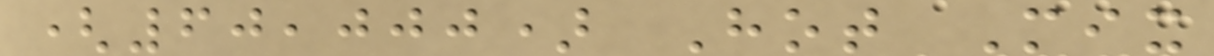(60,000) Hot Mix
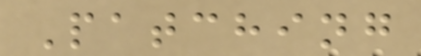Patching
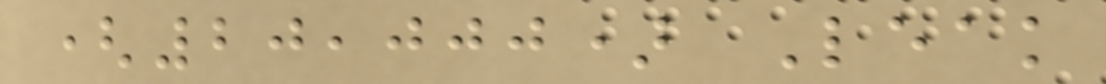(20,000) Leak
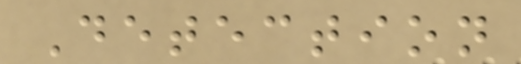Detection
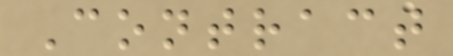Contract
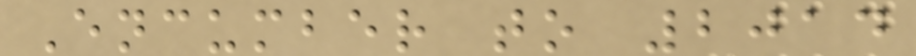Encumber to 2014
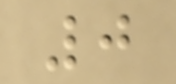0
